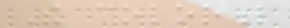The colorful
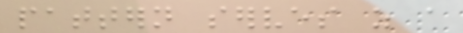pattern serves as a
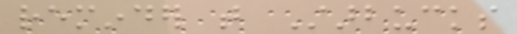reminder that Starbucks
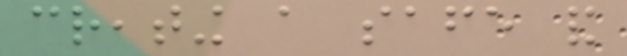creating a safe and
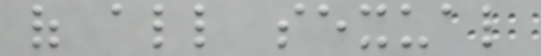of all sexual
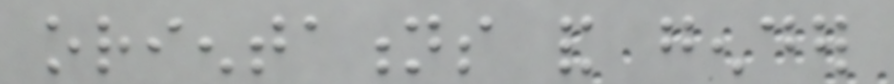orientations and gender
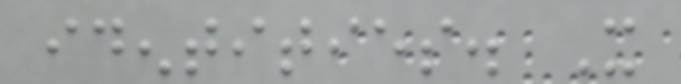identities. It
